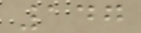147
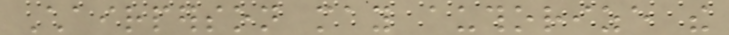Chairperson may authorize the
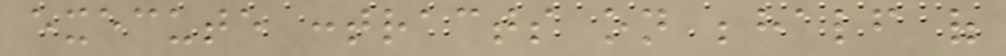execute contracts on behalf of
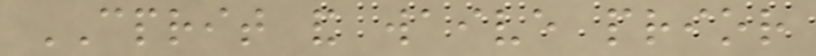CPRIT and waive prior
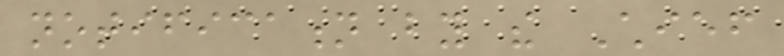notification by the Chief
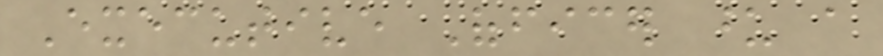Executive Officer upon a
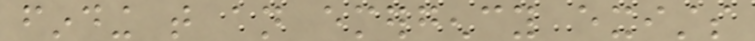finding that an emergency exists
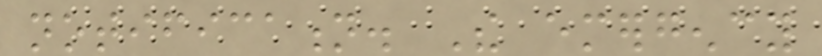notification. The emergency
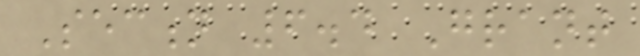Section 6.4 Grant
